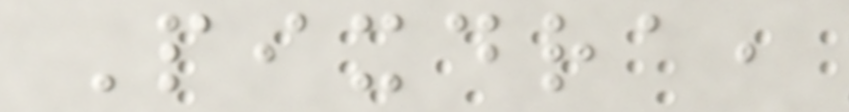Pixdra,
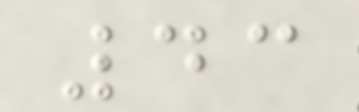43
